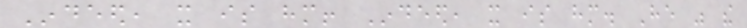Indeed, it is him! Indeed, it is him. He was the
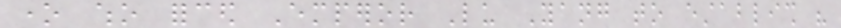one who forced Emperor Lu Yang to establish his
